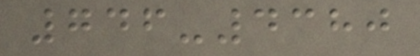746-4380
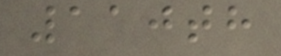110th
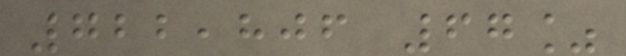722,806 67%
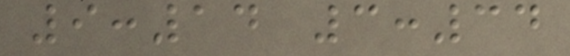9:14 3:34
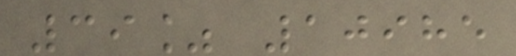39% 10985
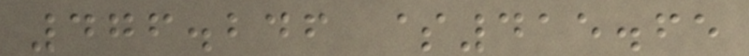476.246 $415.65
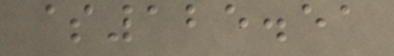$125.51
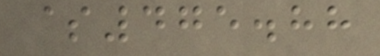$475.88
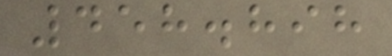458.898
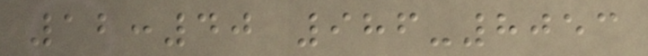12:40 986-8053
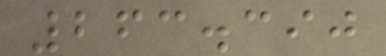263.390
